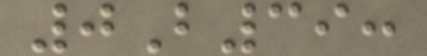0B39:
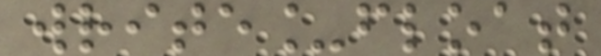write_float
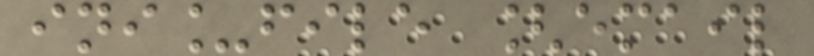ini_file [email
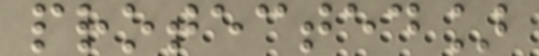protected]
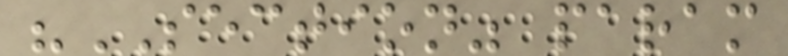"SECTION" param
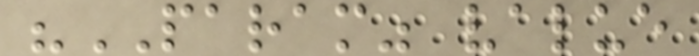"PARAM" value
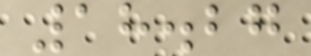18.27
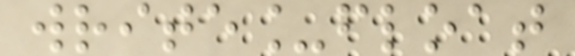write_float
